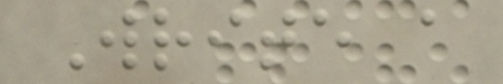Write a
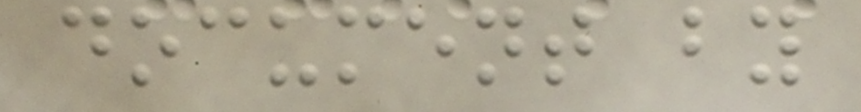document by
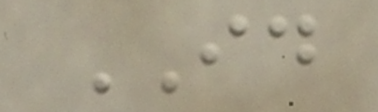ID
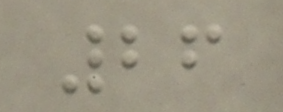26
